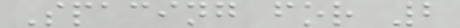Spacing for 2
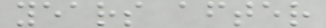years after
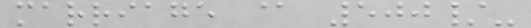marriage @ 500/-
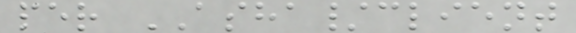per ASHA/client
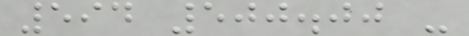594 500.00 -
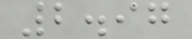2.97
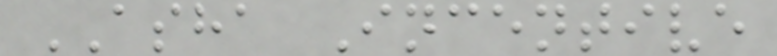ASHA Incentive
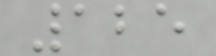125
